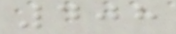408
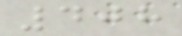408
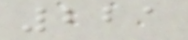221
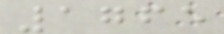1765
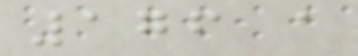176 a
